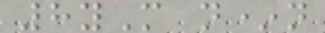8yM n*n
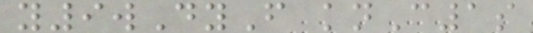y9wDyF knC1s
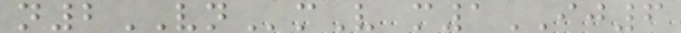n2VNmV m1IJ6
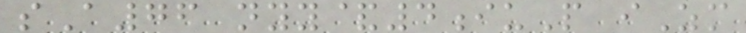sA76 nyy&4iuP iZm
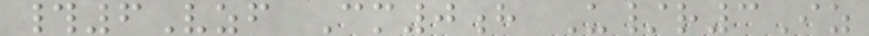#6Vzf Cm0h U/r3Iz
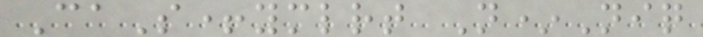CaS+ymlrt N*Niq
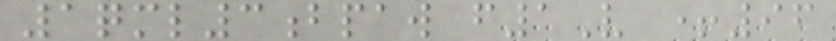1qml3bpaw f1V +96
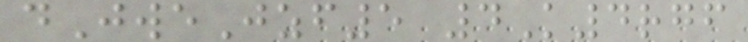dJweJzf5 4K4rgf
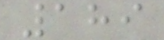189
